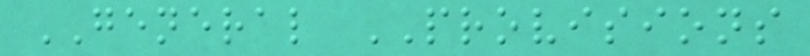GENERAL PROVISIONS
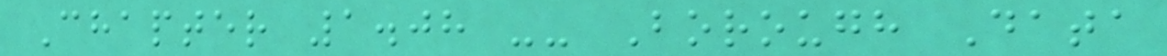Chapter 1.08 -- Borough Data
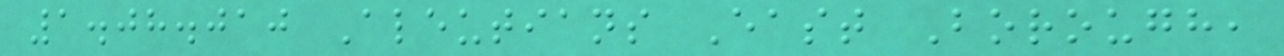1.08.010 Aleutians East Borough,
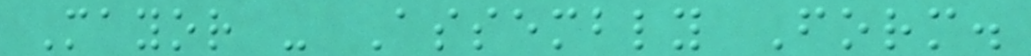Mayor - Assembly Form.
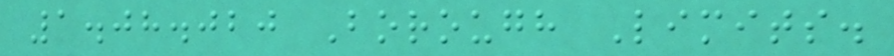1.08.020 Borough Limits.
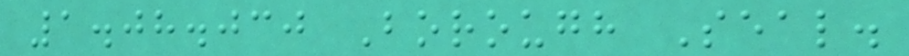1.08.030 Borough Seal.
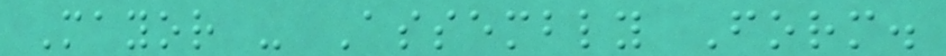Mayor - Assembly Form.
